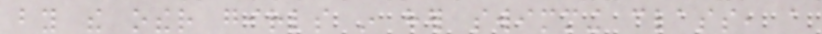by the other girls in her swimming class, a
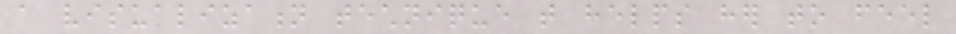a visualization technique that helps her to feel
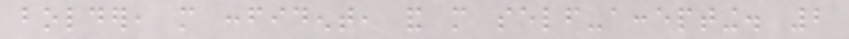bolder, more confident, and more self-accepting. 2
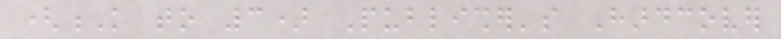(K to 3) Publisher's Hardcover
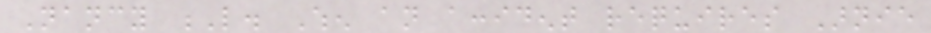Nancy L. When an accident requires Arnie
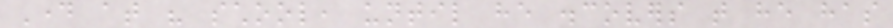Day at his school, until he discovers that he has
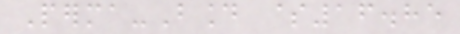Perma-Bound $16.85
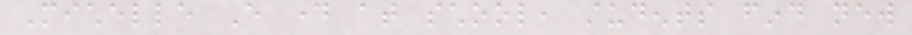Michelle Every day at school, students find new
